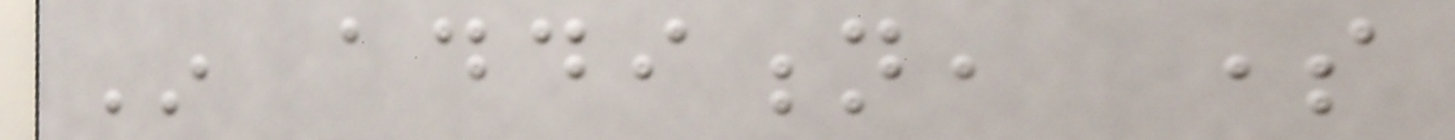In addition, some
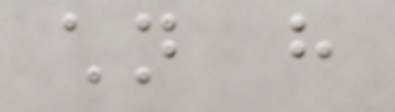children have
